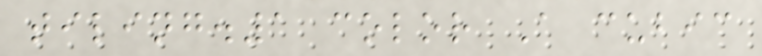tiling.1 color A cubic
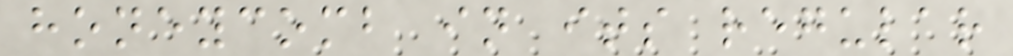honeycomb in its regular
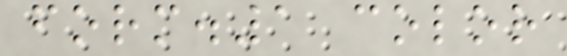form.1 color
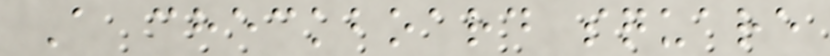A checkboard square
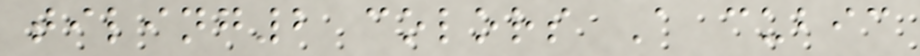tiling2 colors A cubic
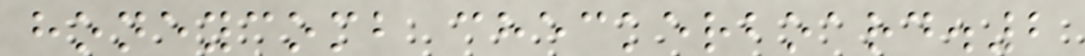honeycomb checkerboard.2
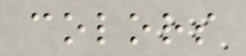colors
